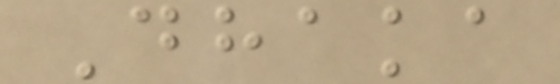Dhaka
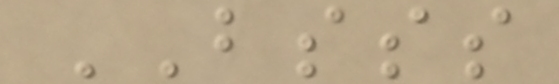BSSS
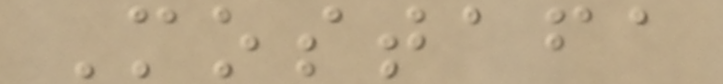Mostafa
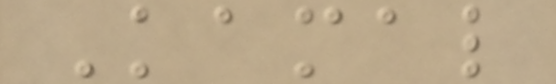Kamal
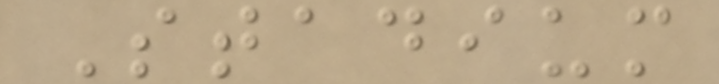Stadium
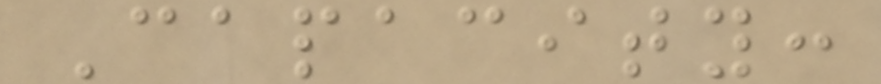Capacity:
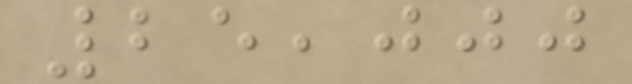25,000
